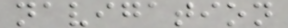navigation
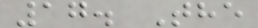17. The
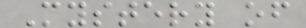Mystery of
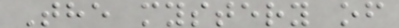The mystery of
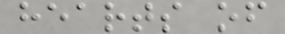hearts of
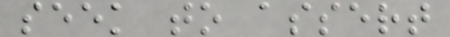seek to assert
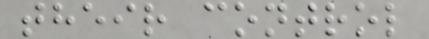their control
